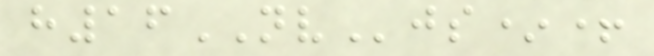h16NVjs*+
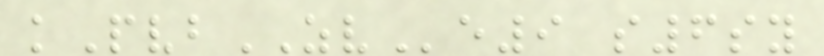kPvbZVe9 s6sy
